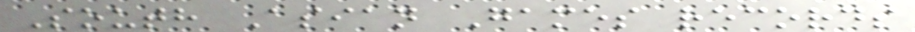South Asian Games records
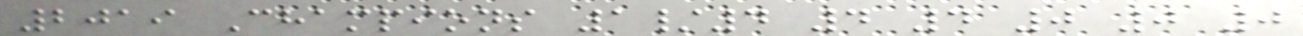2019 Champions 1/4 4 4 0 0 0
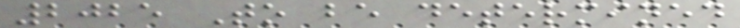2025 To be determined
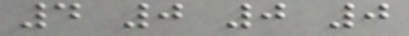4 0 0 0
